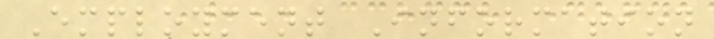Employment Information
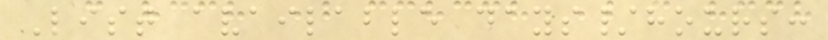List available days/hours:
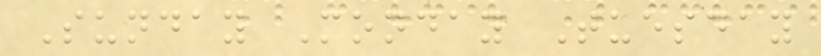Sunday Monday Tuesday
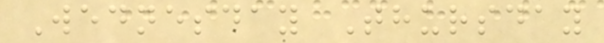Wednesday Thursday
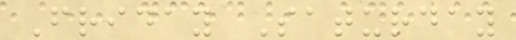Friday Saturday
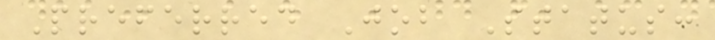Preferred Job Status:
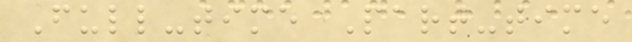Full-time Part-time
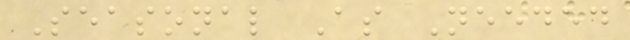Seasonal As Needed
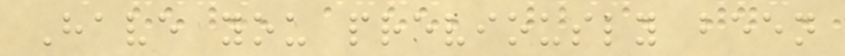Have you previously been
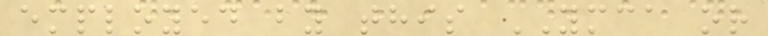employed by this YMCA or
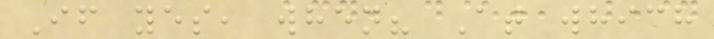If yes, when? At which
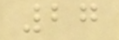27
